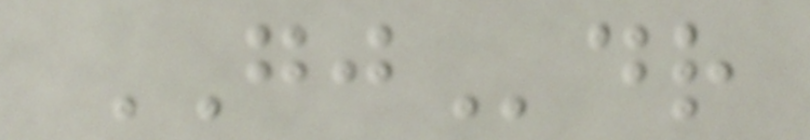GJdr
